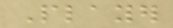Player
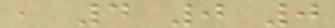, 4 0 0
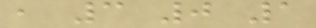, 3 0 1
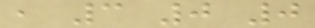, 3 0 0
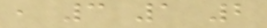, 3 1 2
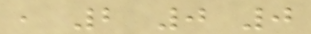, 2 0 0
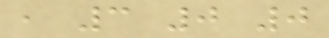, 3 0 0
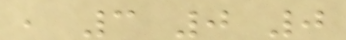, 3 0 0
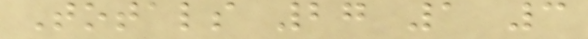Totals 27 1 3
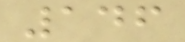146
